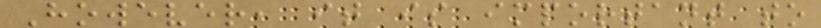However, it is important to
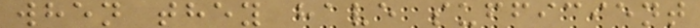when they have sufficient
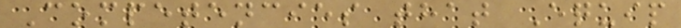Competencies that Equip
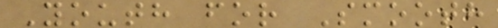Youth for Smooth
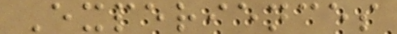Experiences
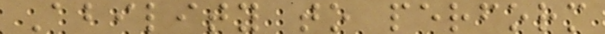Ability to perform
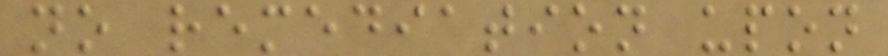no remediation upon
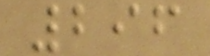296
